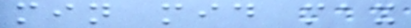min mid max
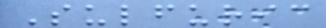Sulfuric
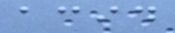acid
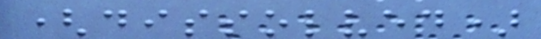(dissolved)
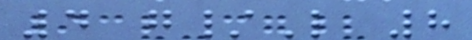4 g/L 8
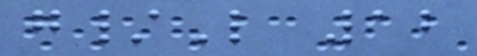g/L 12
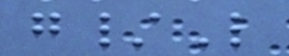g/L
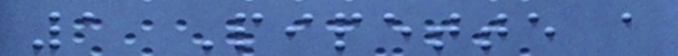1 Pipette a
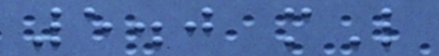5.0 mL
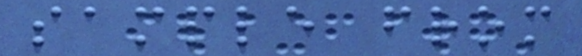sample from
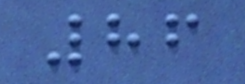86
